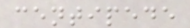centipede
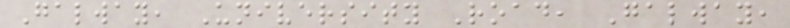Galway, University Road, Galway,
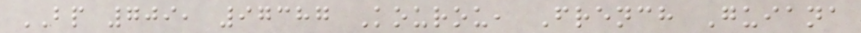BP 709, 97387 Kourou, French Guiana
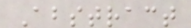Abstract
